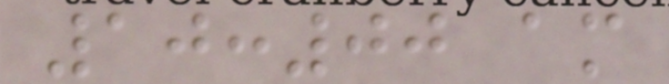10:00 am
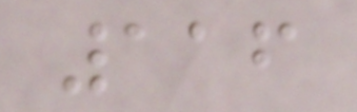116
